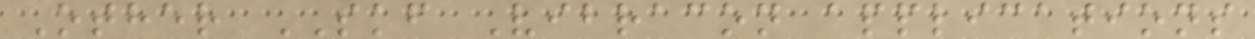Other SKF Vibracon applications
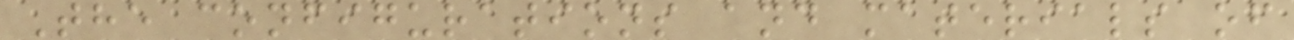The configurations and materials of
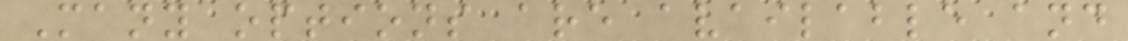Many options are available and
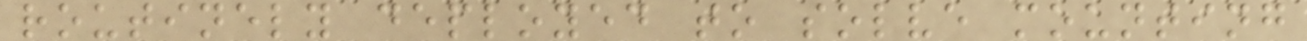routinely deployed to solve mounting
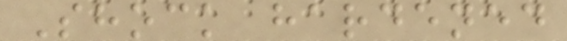Shock hardened
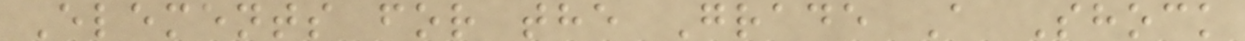Elements for the Grade A Shock
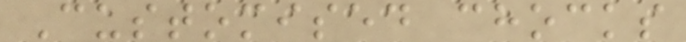Customised chocks
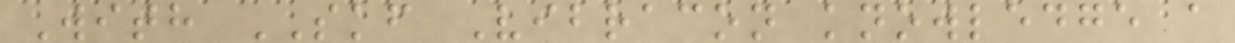With SKF Vibracon knowledge a
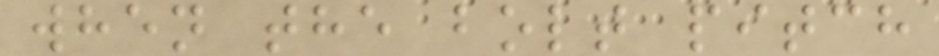when the bolt pitch
